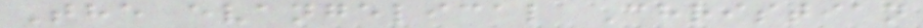The evangelical Christian
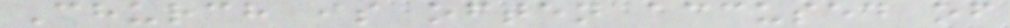Church is often accused of
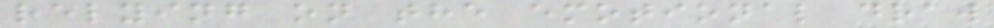relying on the emotional draw
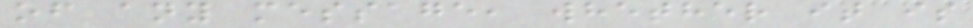of any message, whether it is
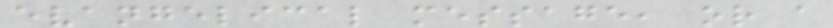evangelical message, or a
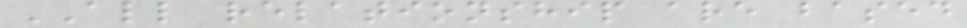ALL relationship are based
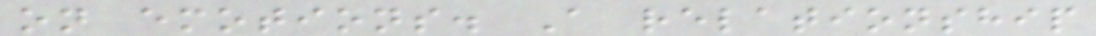on emotions. A relationship
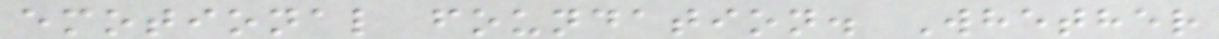emotional foundation. Whether
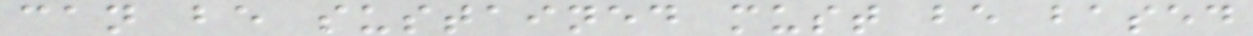can be sustained must be based
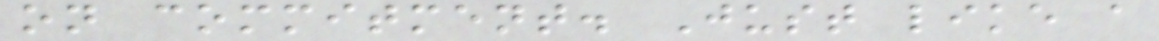on commitment. Just like a
